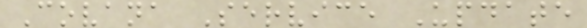Covana Service Update
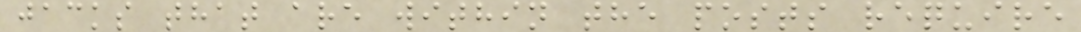jacks that are within the posts require
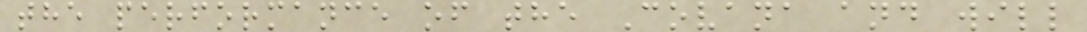the performance of the Covana and will
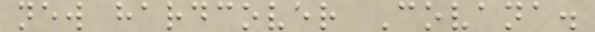new hardcover Covana.
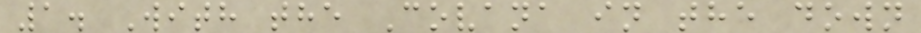1. With the Covana in the down
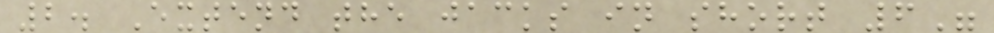2. Extend the jacks in short 6"
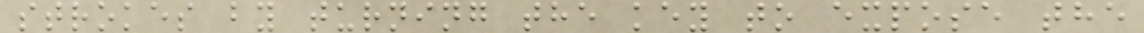strokes by turning the key to expose the
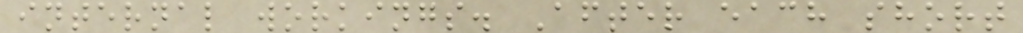internal workings. After each short
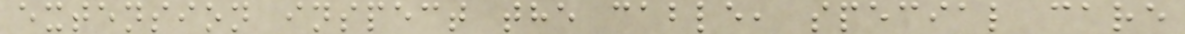extension inspect the cable, special care
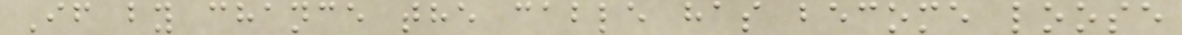If by chance the cable has become loose
